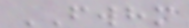FWHM
